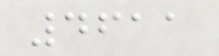4611
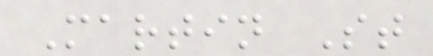Martin St
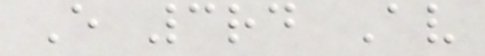E 3rd Av
